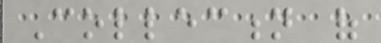Collection of
